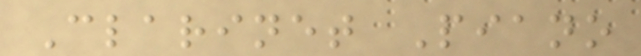Clarinet Piano
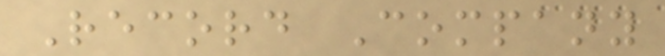Record Company
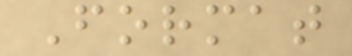Format
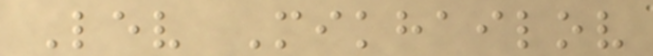Lev Mikhailov
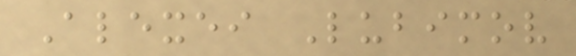Alexei Lubimov
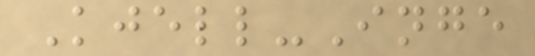Kjell-Inge
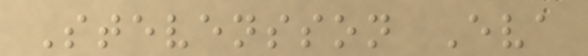Stevensson Eva
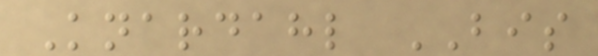Knardahl BIS
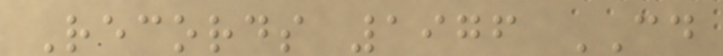Records 1976 CD
